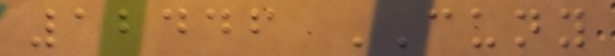12446 CUNY
